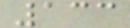133
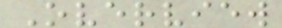Overview
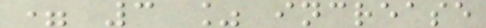= 3 % increase
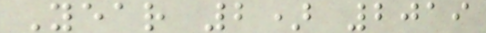Year 2) 2019
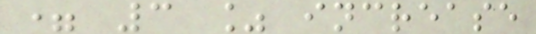= 3 % increase
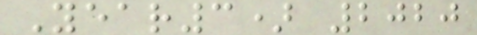Year3) 2020
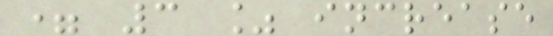= 3 % increase
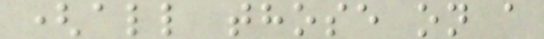(all those on a
